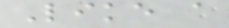Like a
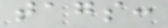tags:
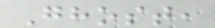Ghost,
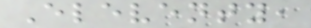Eleventy,
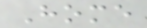Home
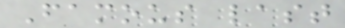Famous last
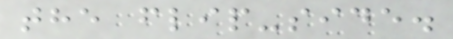the flip-side.
